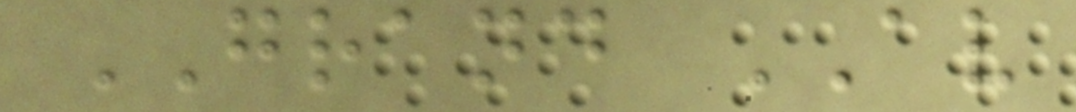GRAND AV
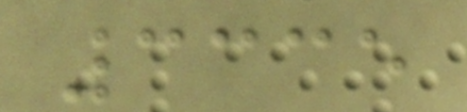3335
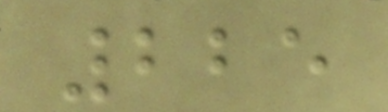225
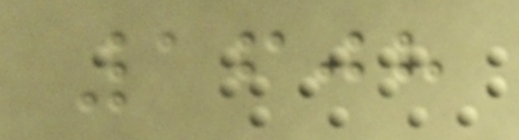1608
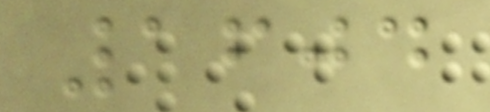1604
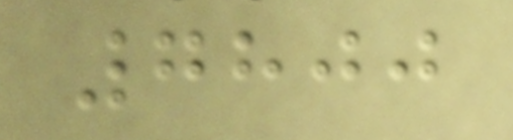7800
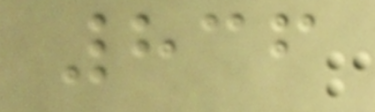836
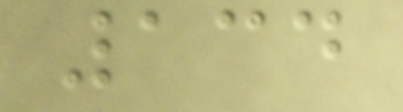134
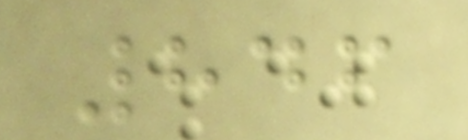846
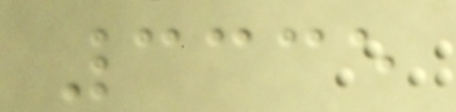3335
